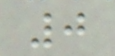0
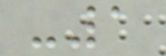-1
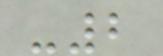-2
